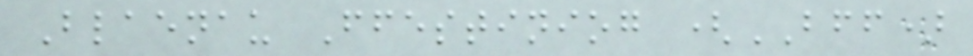Blaenau Ffestiniog (BFF)
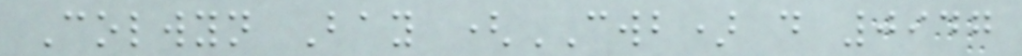Colwyn Bay (CWB) d 0947
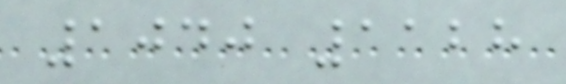1040 1128
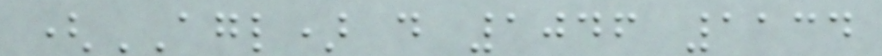(AGL) d 1046 1134
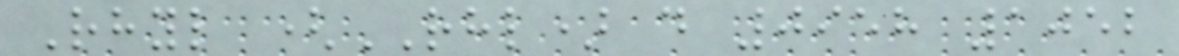Rhyl (RHL) d 0958 1052
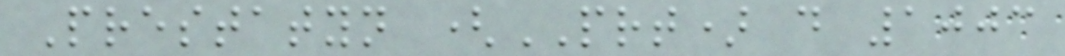Prestatyn (PRT) d 1003
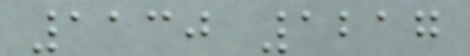1130 1217
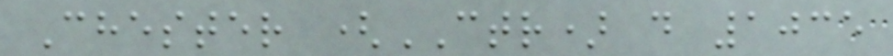Chester (CTR) d 1035
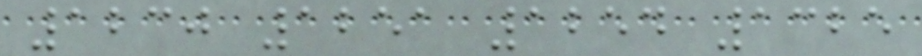1230 1251 1254 1325
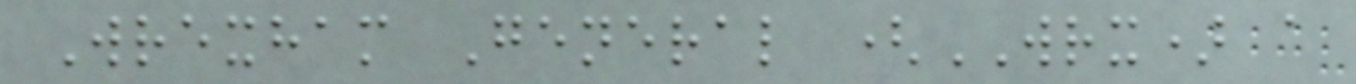Wrexham General (WRX) a
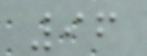96
